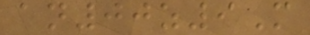an00z9M
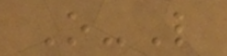O-L
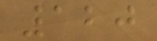120
